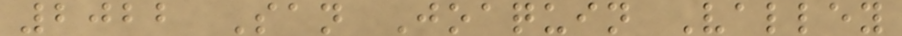2022 San Joaquin Valley
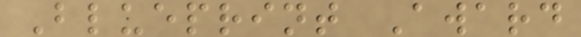Blueprint Award
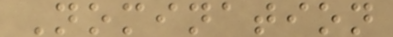Nomination
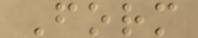Form
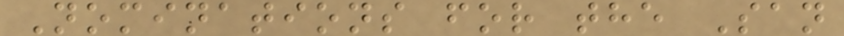Nominations for the San
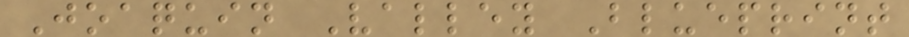Joaquin Valley Blueprint
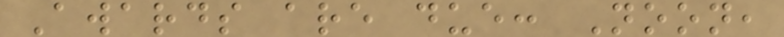Awards are due: Noon,
